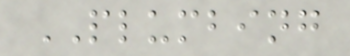PLUMBING
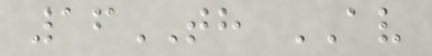16TH AV
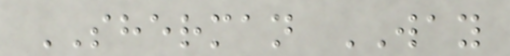SHERMAN WAY
